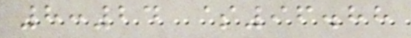8:24 $96.88
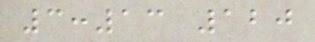3:13 120
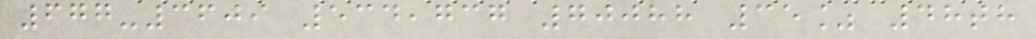677-3609 534,737 70088 35% 48th
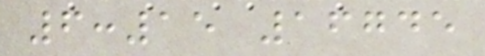6:15 16745
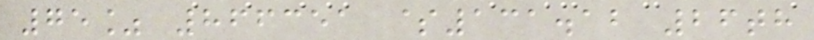75% 866351 $131.12 26th
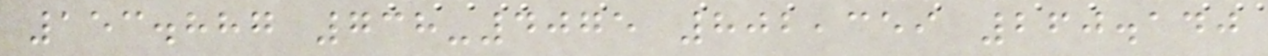153.887 738-4075 802,359 260.140
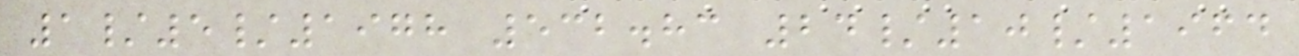1/5/1978 532.83 24/10/1964
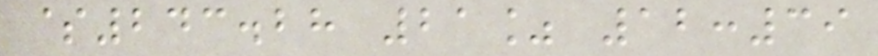$243.28 21% 12:39
